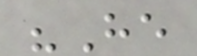"He
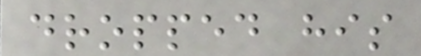dropped his
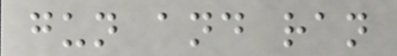gun and ran
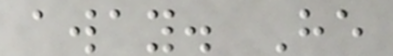away. He
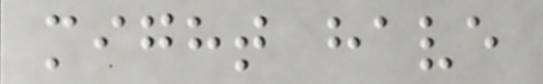might have
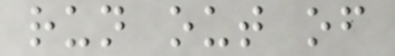run out of
